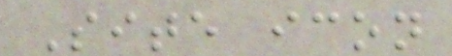Site icon
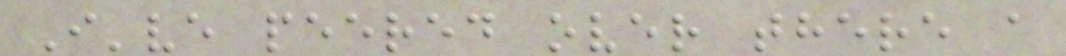I've peered over there a
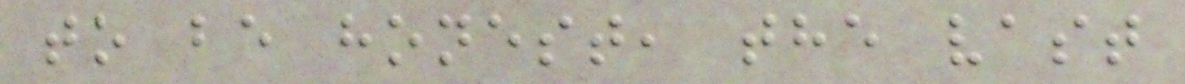to be honest, the vast
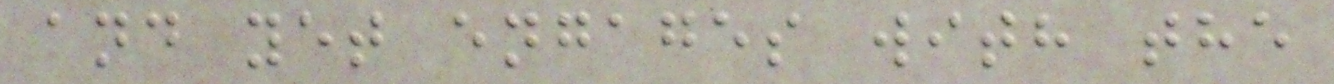and yet engages with the
